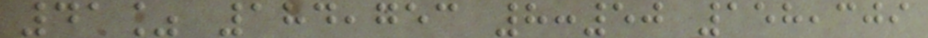41% 184,753 8:50 158,309
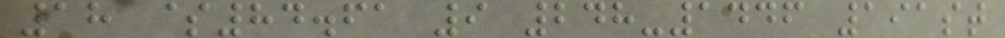18 $84.61 9 248-1446 191st
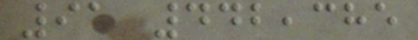91 442,385
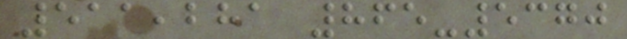511,281 865-5370
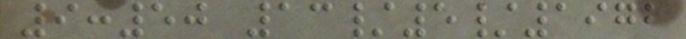9:50 13/5/1972
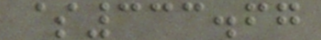$333.67
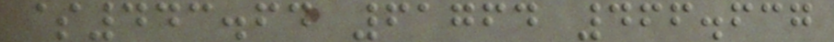$443.64 61764 466.637
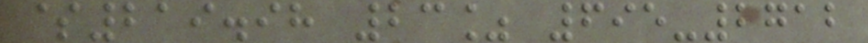$219.98 23% 695-2712
